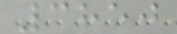3850
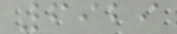6929
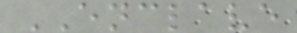ENCLAVE
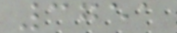3751
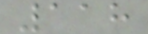118
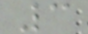3
